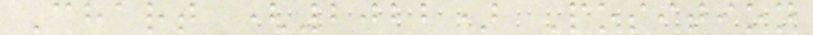Chart (2022) Position
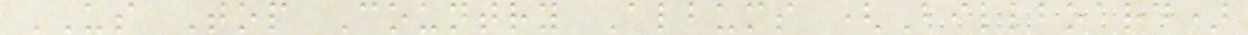US Top Country Albums (Billboard)
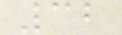32
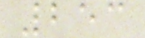253
